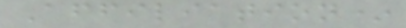Affiliation*
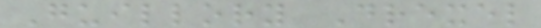Guillory Drexel
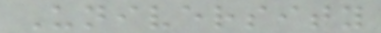University
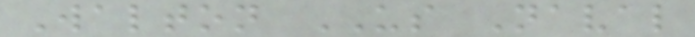Walton US Naval
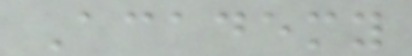Academy
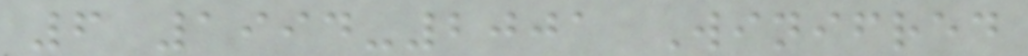6 1994-2001 Winifred
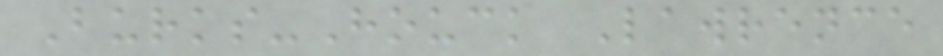Burks-Houck Lawrence
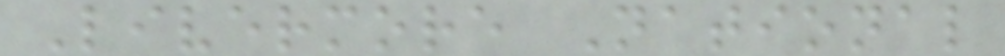Livermore National
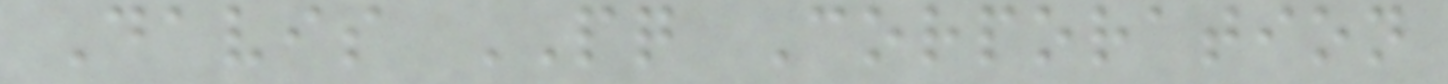Davis PQ Corporation
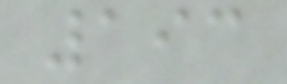193
